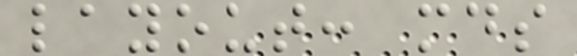layout: mds
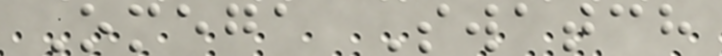Omega Swatch
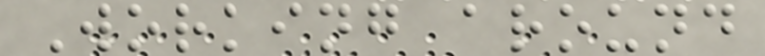Working around
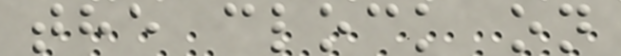the clock on
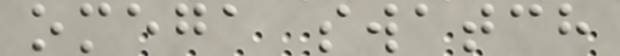omega swatch
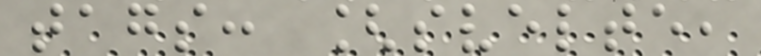tags: [svelte,
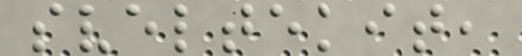sveltekit,
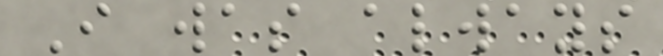I was always
